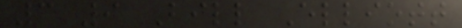3 9 Bill Elliott
